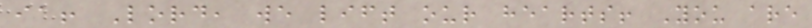ia! Lord, we lift our hearts! You are
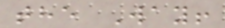the Way!
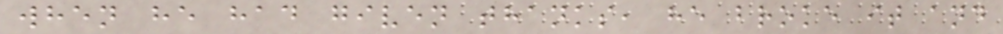when he had given thanks, he broke it and
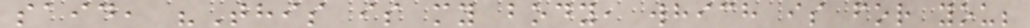said, "This is my body, which is for you;
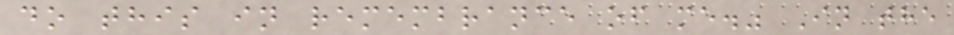do this in remembrance of me." In the
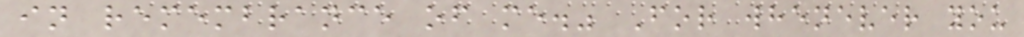in remembrance of me." For whenever you
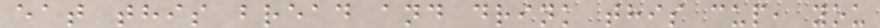eat this bread and drink this cup, you
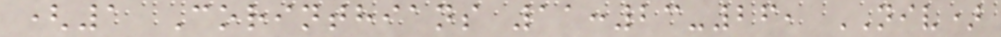(1 Corinthians 11:23-26, NIV)
